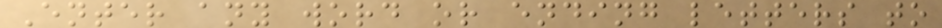Enter any word or ending letters to
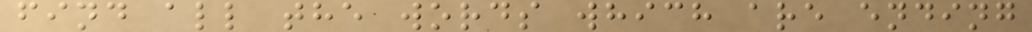find all the words which are ending
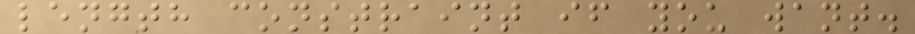length constraint if you want.
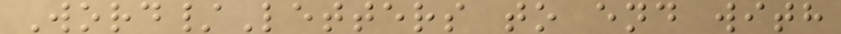Word/Letters to end with
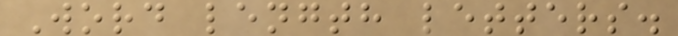Word length letters.
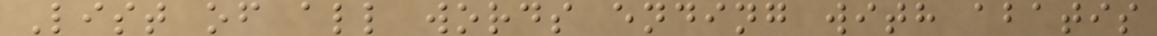List of all words ending with abatis
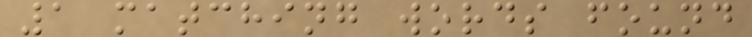1 matching words found
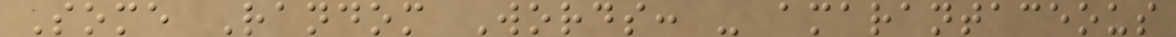Some Random Words: - amarantaceous
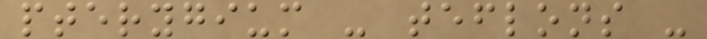pterygium - teflons -
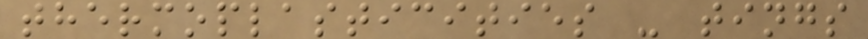thermoplasticities - tings
